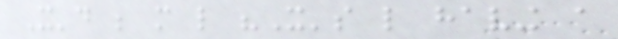It'd be more like "It's like having a
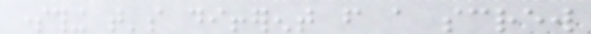something that's different from a screw
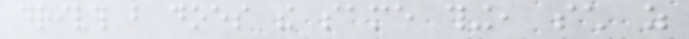driver but does the same thing, such as
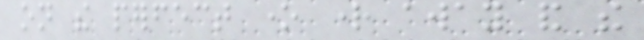on the perfect one right away and the
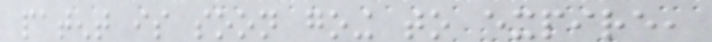patent is soon going to expire,
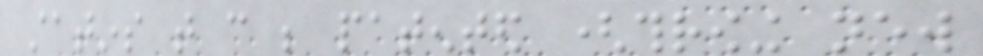statins that can be patented (throwing new
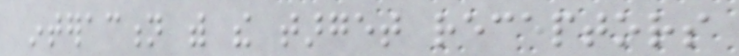interaction with the target receptors
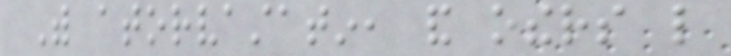With atorvastatin, and others like
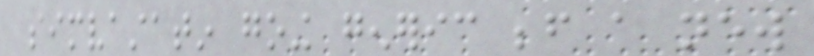simvastatin going generic before a new
